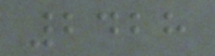2428
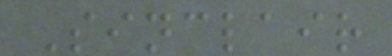Sinclair
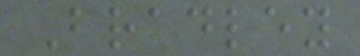Bradley
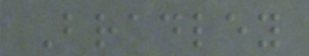Bradley
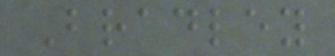Bradley
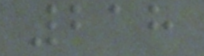218
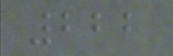222
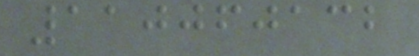110060132
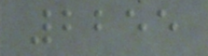2255
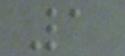1
